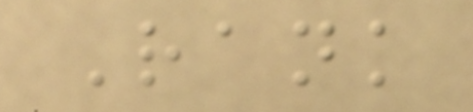Rank
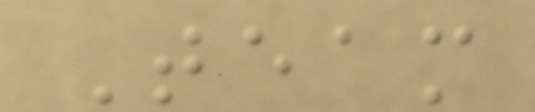Team
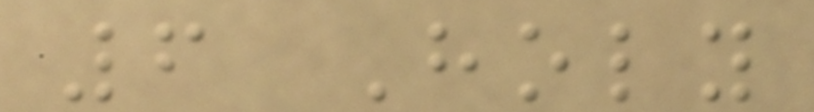6 Holy
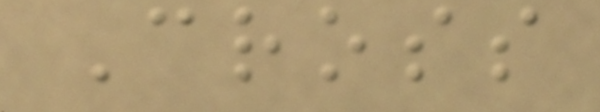Cross
